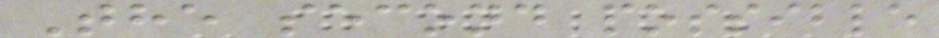The second possible
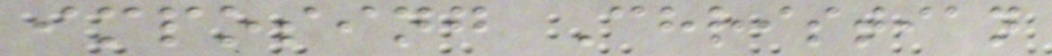imposing Christian
